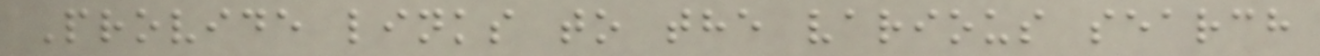Provide links to the various search
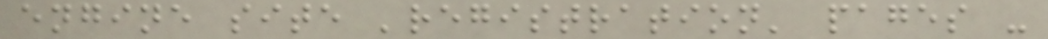engine site 'registration' pages -
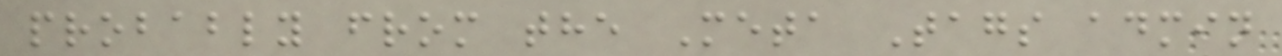probably from the Meta Tags admin
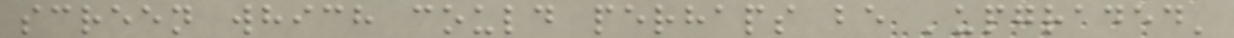screen which could perhaps be 'upgraded'
